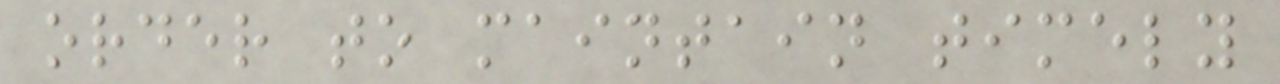order to maintain timely
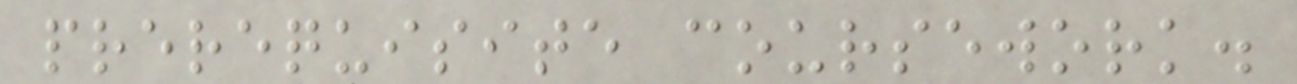prerequisite coursework.
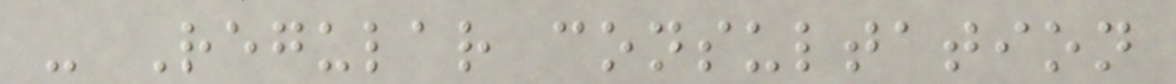- Regular consultation
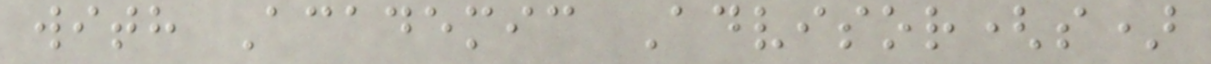with Academic Advisor(s)
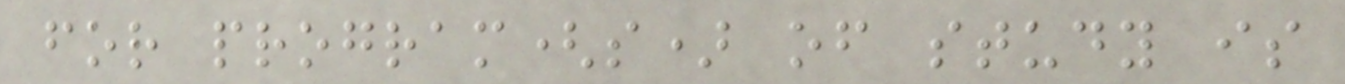for program(s) of study is
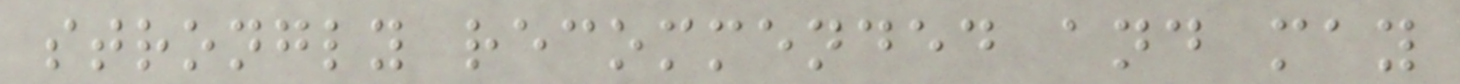strongly recommended and may
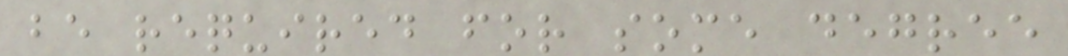be required for some degree
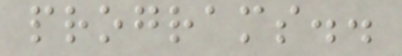programs..
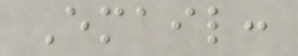Email:
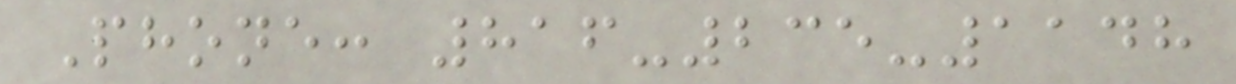Phone: 816-235-1148
